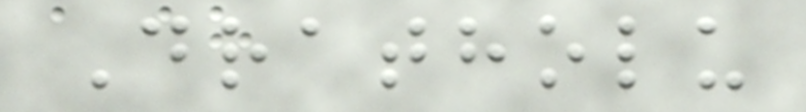Dratholu
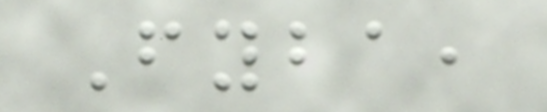Fyba,
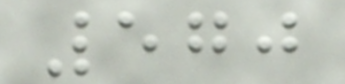570
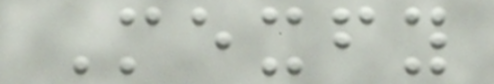Mexfy
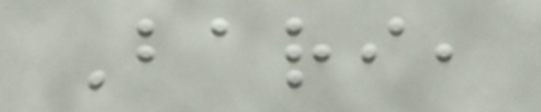Bari,
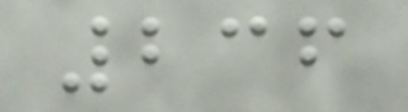236
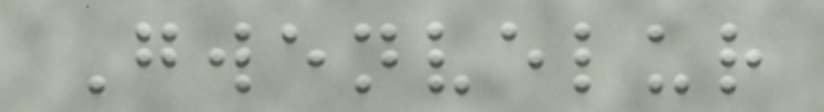Gwenvelur
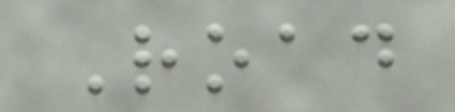Road
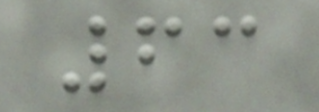63
